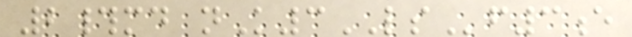2#md nK3LSf3e
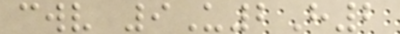cwv 9U2H2
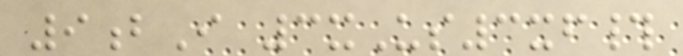9bI 3xUs3xf#
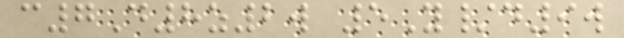c7D8z2w 5Y/d9w
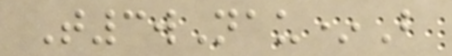T3wNau*B
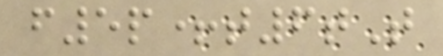f5p+t6tT
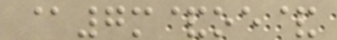@7m&oe&
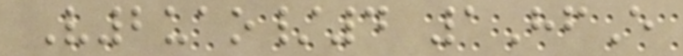V2uao/4 1HfE
